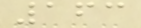163
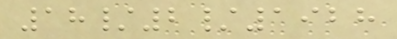18/2/1928
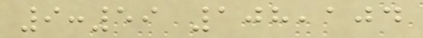9:59 108,104
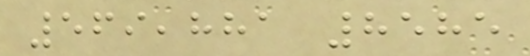569,881 8585
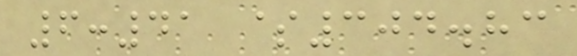6:41 $304.83
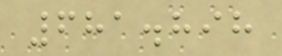681.898
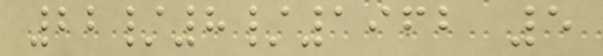22/8/1962 5
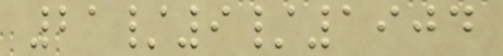21/9/1904
